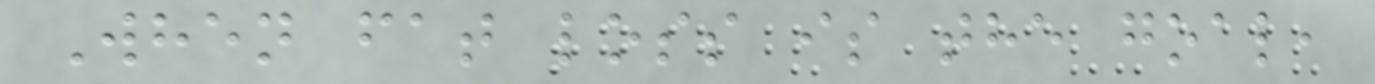When fat loss is the goal,
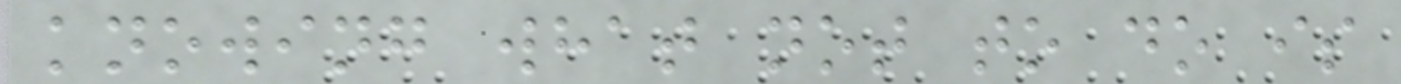knowing what not to do is
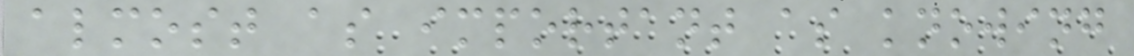almost as important as knowing
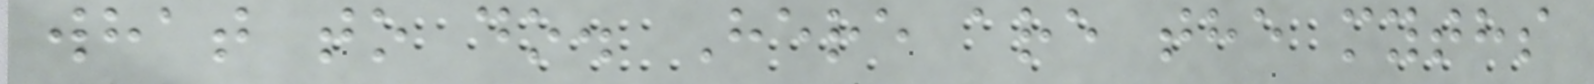what to do. Here are the myths
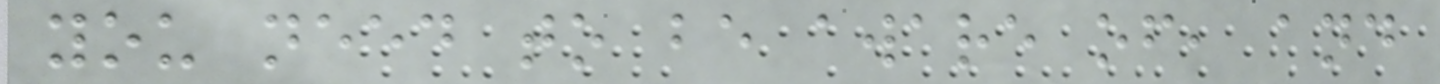you need to be aware of, and
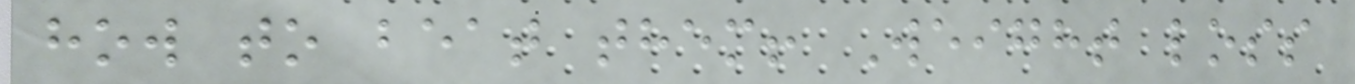how to beat them! Weight loss
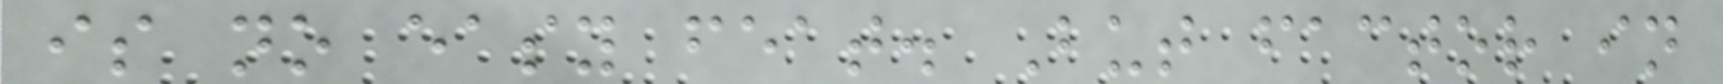is no easy feat. But factor in
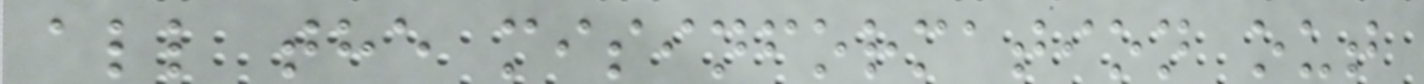all the misinformation out
